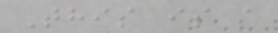This is a
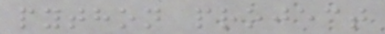python project
